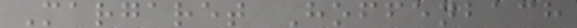Margaret Hoffenbach
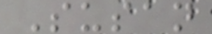Susan
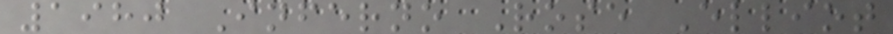1980 Inferno Rose Elliot
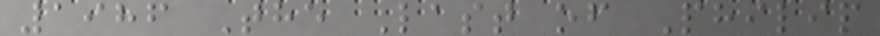1986 The Last of Philip
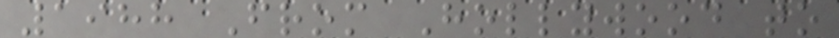1988 From Hollywood to
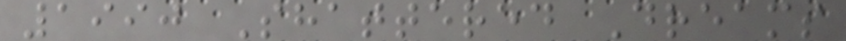1990 Shattered Dreams
